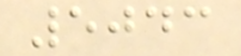5043
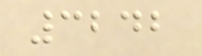3242
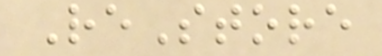ReStore
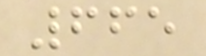665
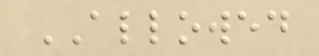ALLOWED
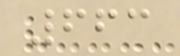663
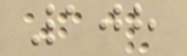108
